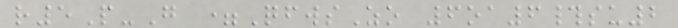r5P-G =QfwsZo 6oa6#su2
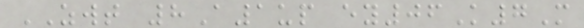ZWT 8A1up ey06K7M
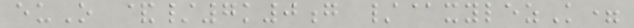euO &/7k0g /@xylezK=
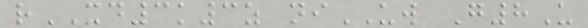rXD3k3z niUW G8U
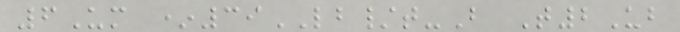6Um *39LB/t-B T2Ub
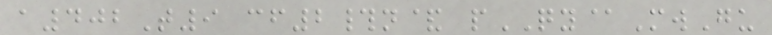a402T9 cf2#n& pQY@MwGu
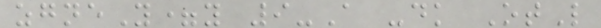zgneY=y 9-A -dk OtL
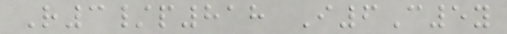R3/p818 I6C5y
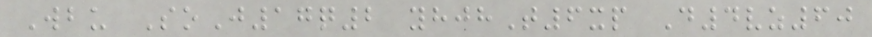Wbu SoJ17q2 yhjhT6xp D4vz60
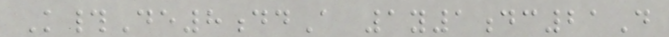K#De8ddA 1y1dc21D
